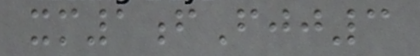xm1fFjj3
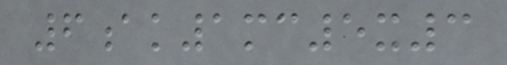6ak1mc5x3
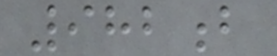982b
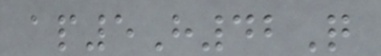ap5H42Q
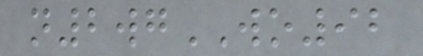n2wgWO92
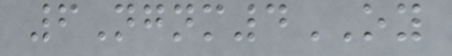6Ngnm4OY
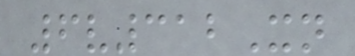6v312Xn
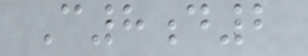C8d2
